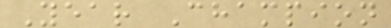Year Champion
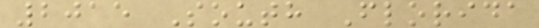2015 South Florida
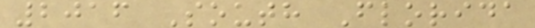2016 South Florida
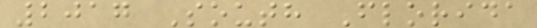2017 South Florida
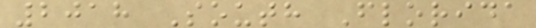2018 South Florida
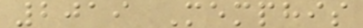2019 Memphis
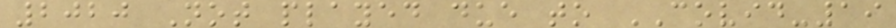2020 Not played due to COVID-19
